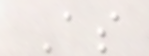As
